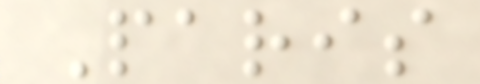Paris
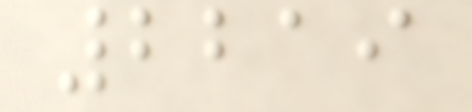2219
